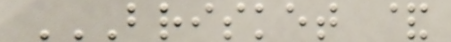BRISKET &
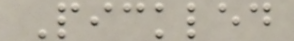Pickled
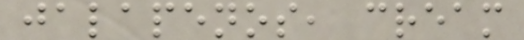jalapenos, cream
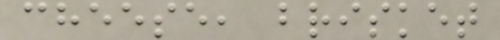cheese, brisket
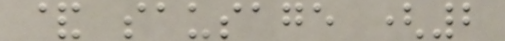& sausage (2
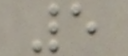5
